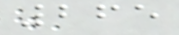265
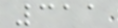311
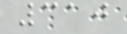310
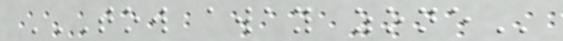TOW AWAY ZONE
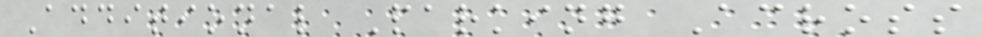Additional Parking Across
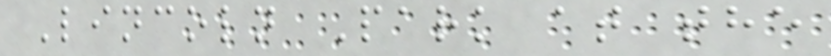Lincoln Park at the
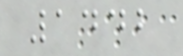1442
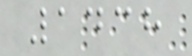1438
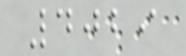4029
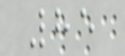85
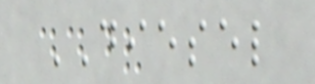DIESEL
